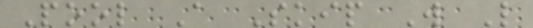Pool A Skip W L
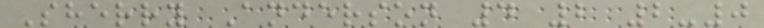Sherry Anderson 4 2 2-0
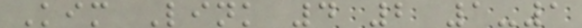Kim Link 4 2 1-1
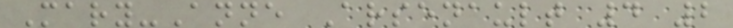Mary-Anne Arsenault 4 2
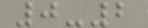0-2
